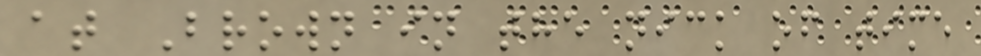at Brown in the nick of time
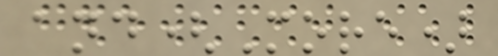and(More)
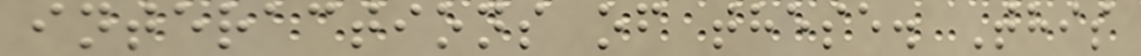interactions of these. This
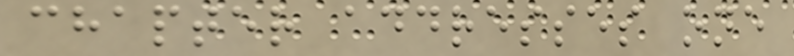chapter addresses one
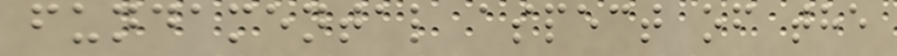fundamental aspect of the
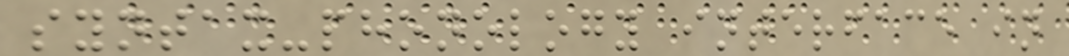syntax-phonology interface in
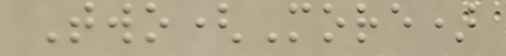Two(More)
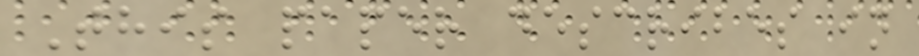This paper describes in
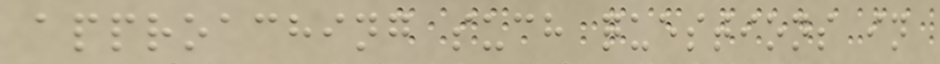approaching such questions in
